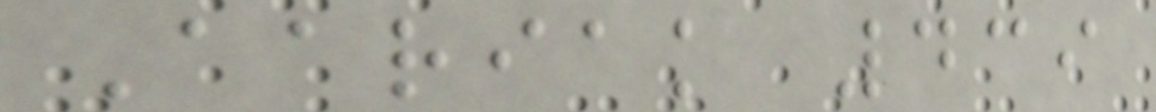Aariak 439
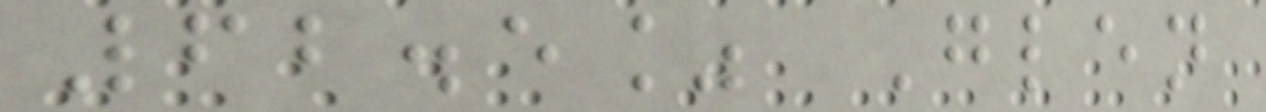62.5% Glen
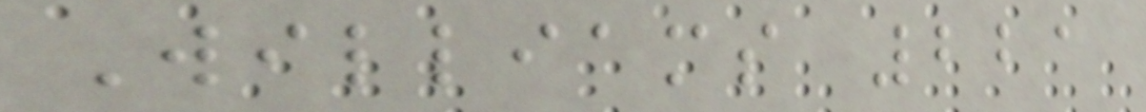Williams 221
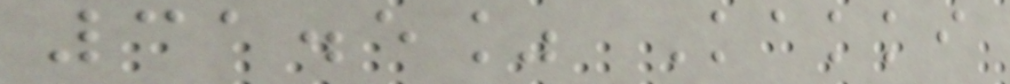31.5% Kakki
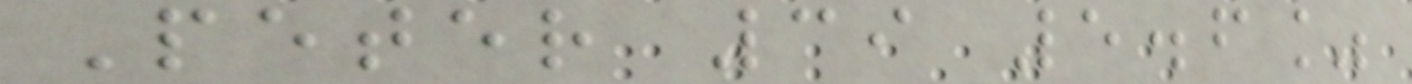Peter 39 5.6%
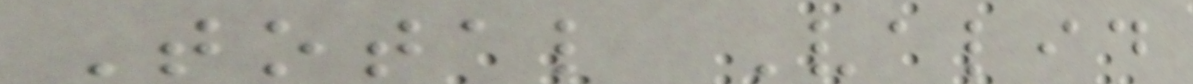Total Valid
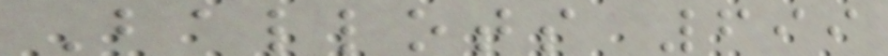Ballots 699
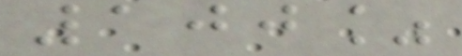100%
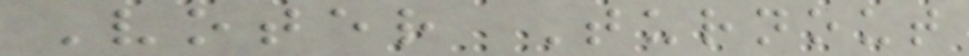Voter Turnout
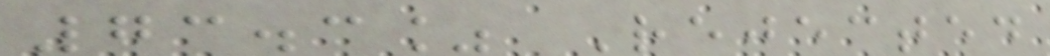73.3% Rejected
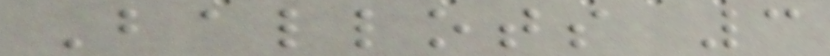Ballots 3
